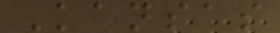Kansas
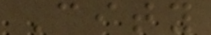City
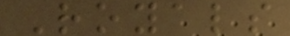Royals
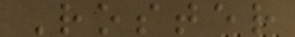Roster
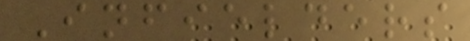Infielders
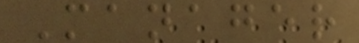Manager
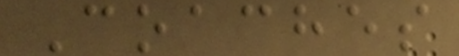Coaches
